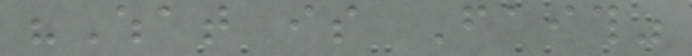"What is Faith"
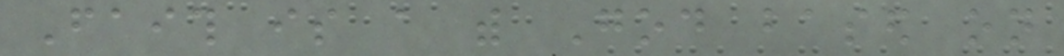Faith is a with God based on
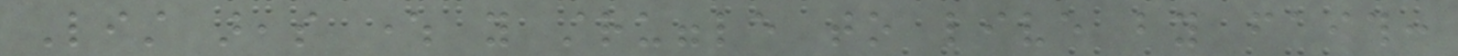List areas where you struggle to live by faith:
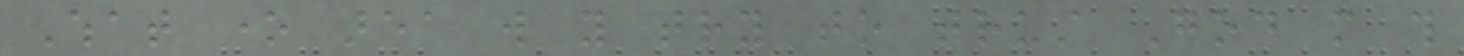What one area will you try to trust God more this
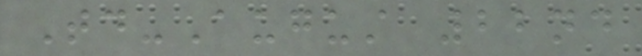Today-August 22nd
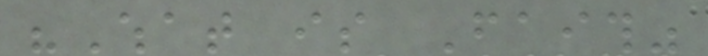"What is Faith"
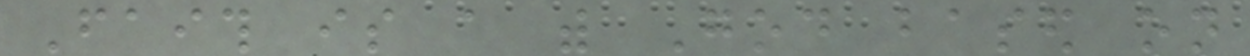Faith is a with God based on
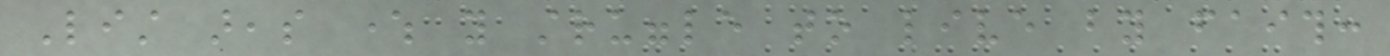List areas where you struggle to live by faith:
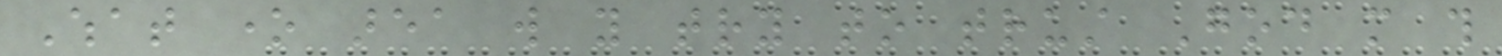What one area will you try to trust God more this
